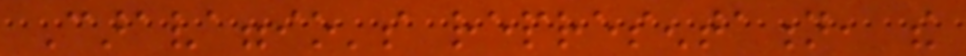Caravaggio's representation, the
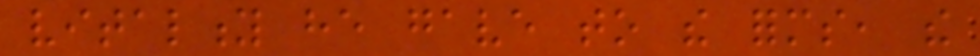vitality he gave to the forms, the
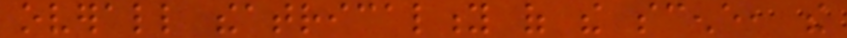overall theatricality of the scene, the
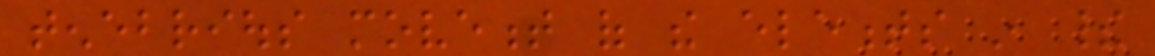tenebrious movement of the elements in their
